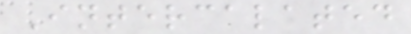Intercalated
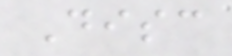Disc
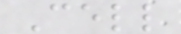Cell
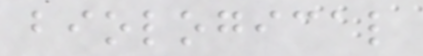biological
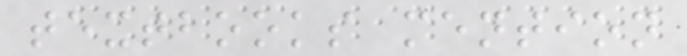textbooks mention
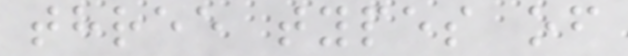three types of
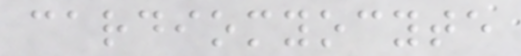cardiomyocyte
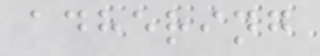adhering
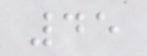45
